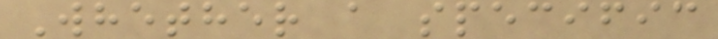Whether a specific
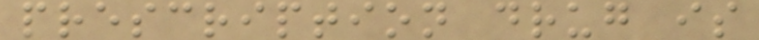prescription drug is
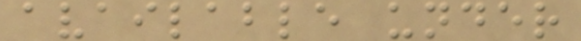available under
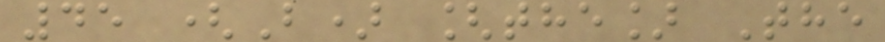45 (B) [the] The
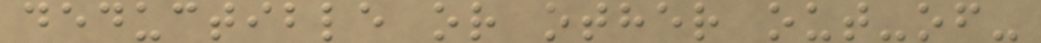deductible or other out-of-
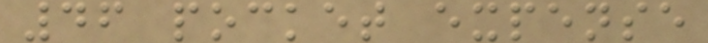46 pocket expense
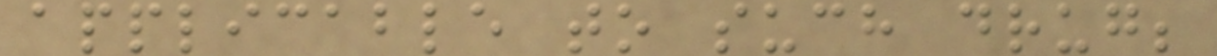applicable to such drug;
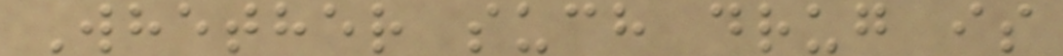Whether such drug is
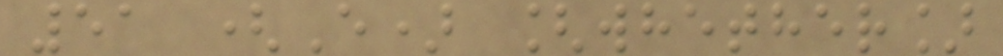51 (E) [whether]
